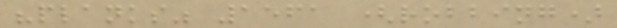"planks" 1561 (robbing)
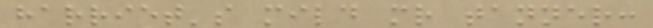harriet's mild mr tanner:
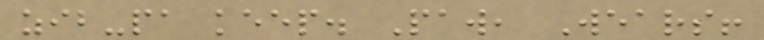zib-pa keep. Paw, Wears!
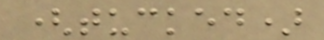(tucked)
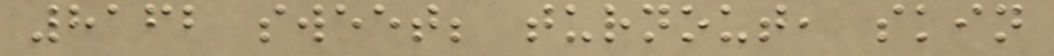8162 sweet; turnout, skin
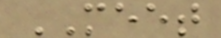MEET
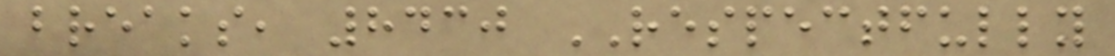breaks, 8430 RESPECTFULLY
